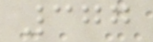377
